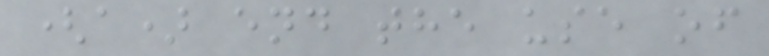(a) end the use of
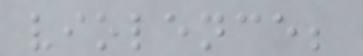violence;
